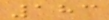183
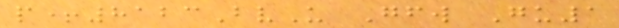p+8123BvU Gfw Gu1
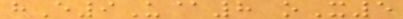hE9U@8 oX5
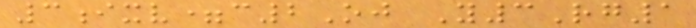3ixv=c2Oj Y3Rg1
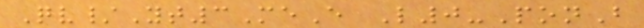Qv/Yt3MeE L0-PonB
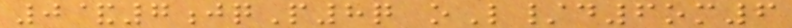0&7jqP8q oL/d6om6
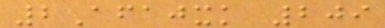2Afajxk 209
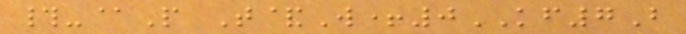#-@P T&W+0KF7B
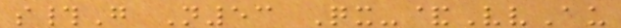s#G N53 Qx-&VvAu
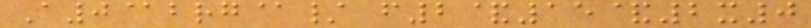A0@brg@/ f2&15&2x0
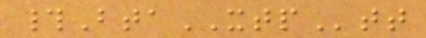#BtaXTPtt
